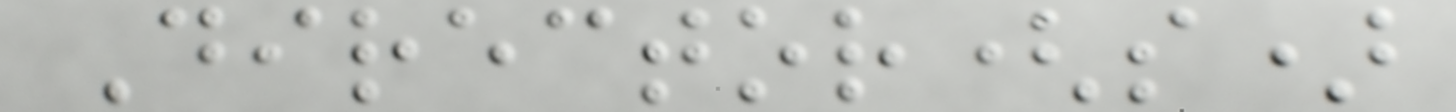Director(s)
